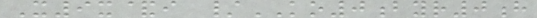X9x&i /KO0byr0h
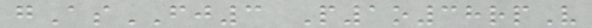gAsFJ3 P1o38rpV
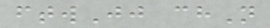ftwJj chN
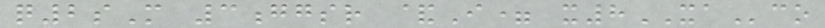q2sM 3ggsr &I= x8XAco
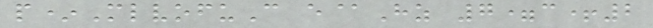p*MlvofuC e@Hz 7=c+2
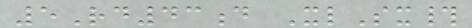5Rd43d XlSx#
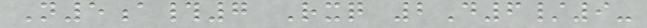N5a#7 Rxq 2D6/9-
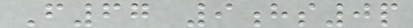F67 9hs0p
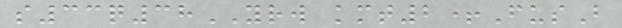s33q38YRW kmt2+FusB
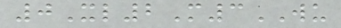0Xl2M3WU
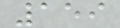159
